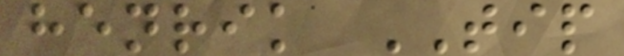henrik TIP
